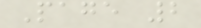Page 2
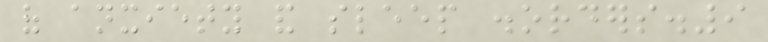of anxiety and sleep disorders.9
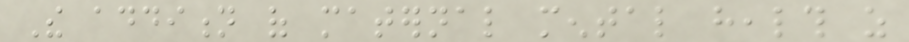The addition of maternal mental health as
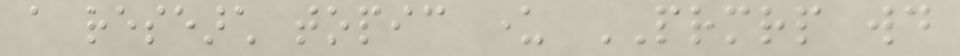a research topic under PRMRP would
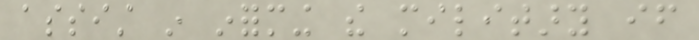assist in informing the military if
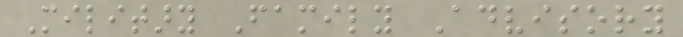Military Family Advisory
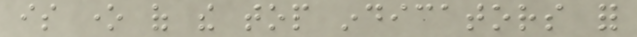is one of the top indicators for
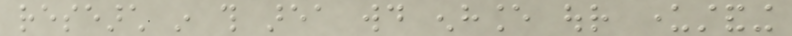research in this area would enhance our understanding
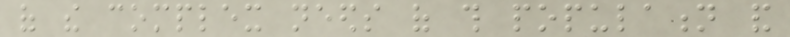of the complex needs of this population and
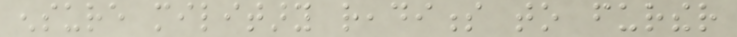ensure military readiness to further
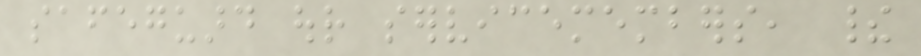safeguard our servicemembers, their
